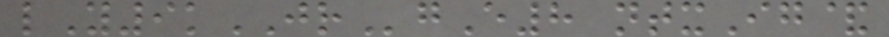lY9kJRgE8 ntxIg&
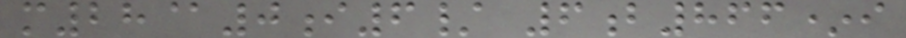m28@0i6/ 6b866*i
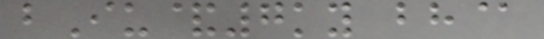bIu&7ky bh@
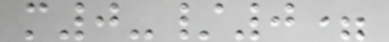m0-/0=
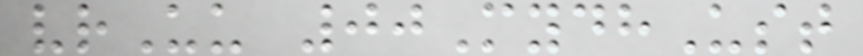vrUu 00MydhUst
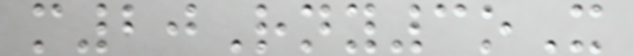m20Rny3oX
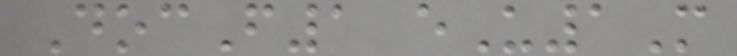DocF1 eU1M
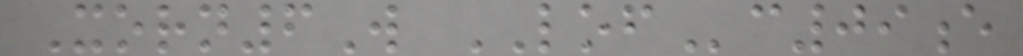Xorn6W LOFc09e
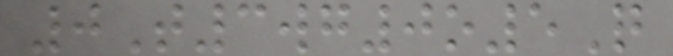0T3wg0o5Q
